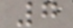7
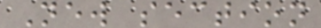New section
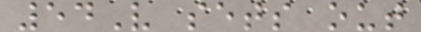54V sets out
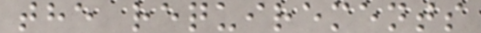the requirements
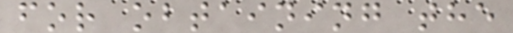for obtaining the
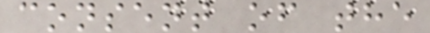consent of the
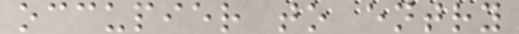occupier to entry
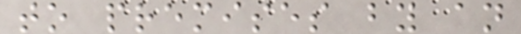to premises by an
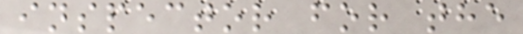inspector for the
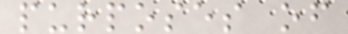purposes of
